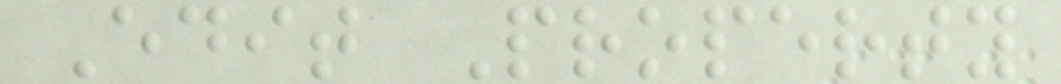Edit Property
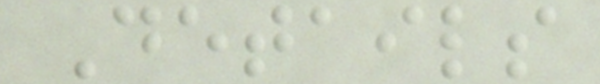Details
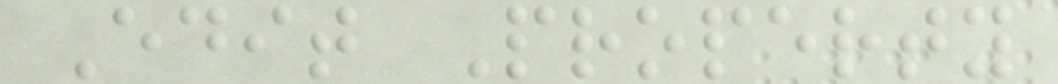Edit Property
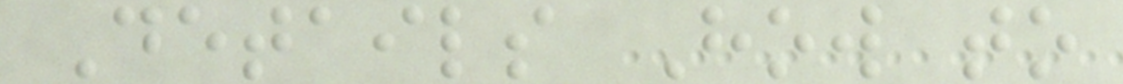Details How to
